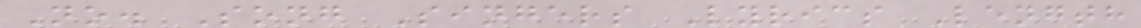No. Song Singers Lyrics Length
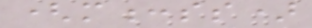(m:ss)
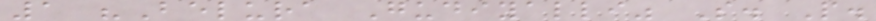1 "Belura Gudiyalli" S. P.
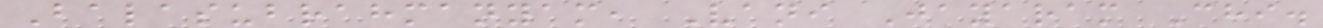Balasubrahmanyam, Vani Jayaram Chi.
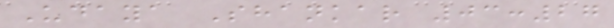Udaya Shankar 03:27
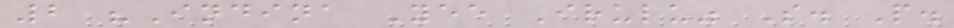2 "Indina Yee Irulu" S. P.
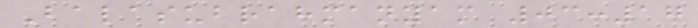Balasubrahmanyam 03:17
